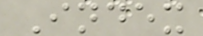Index
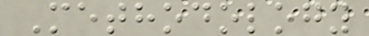Methodology
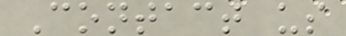Contact us
